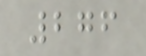276
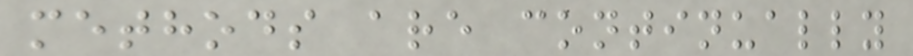methods are continually
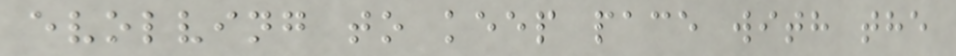evolving to keep pace with the
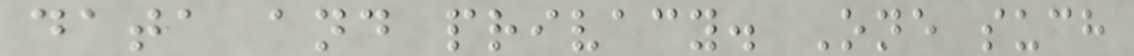data and privacy. One such
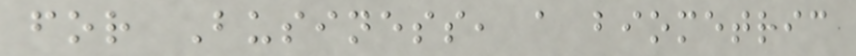for Business, a biometric
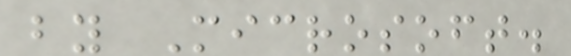by Microsoft.
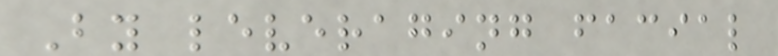By leveraging facial
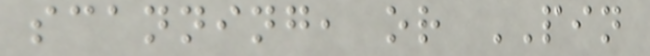scanning, or PIN
